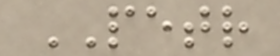PETR
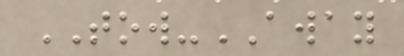TOW-AWAY
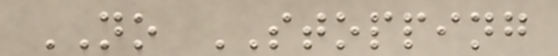NO STOPPING
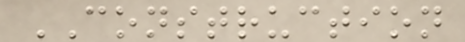CONSTRUCTION
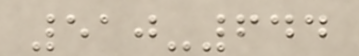510-644
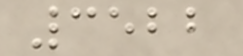3522
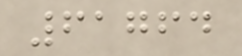61764
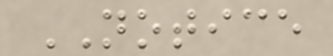NOTICE
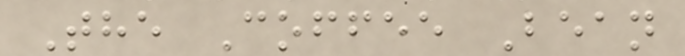The Coffee Bean
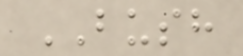BUSH
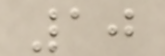10
